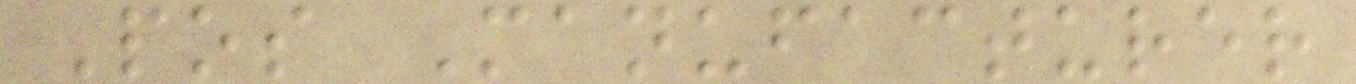Pos Manufacturer
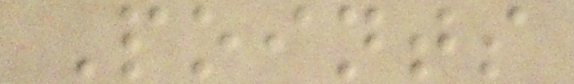Points
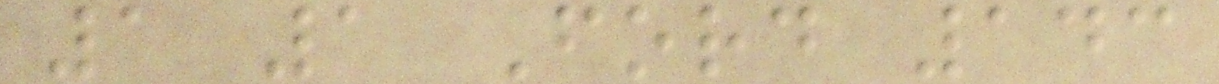1 1 Ford 143
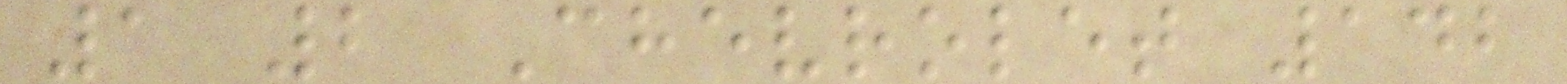1 2 Chevrolet 142
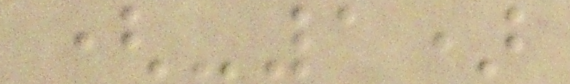(-1)
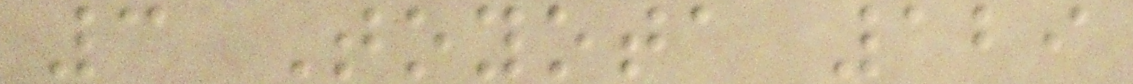3 Toyota 129
